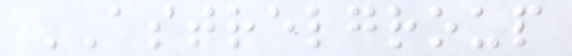ASTRELGROUP
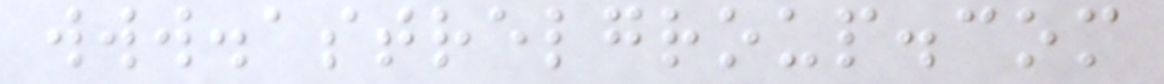www.astrelgroup.com
